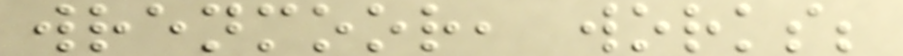wrenmoor, works;
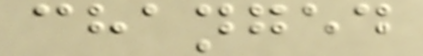changed
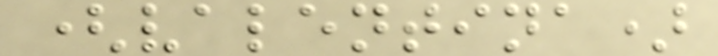(valentina)
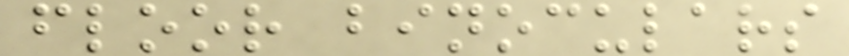floor binoculars
